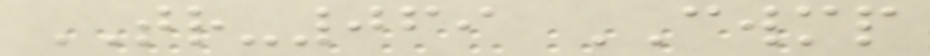TR-069 CWMP
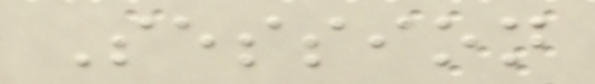Session
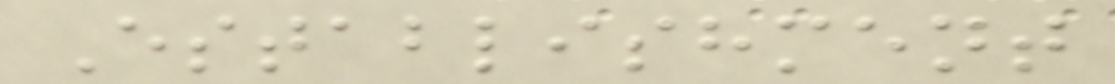Establishment
